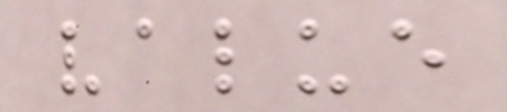value
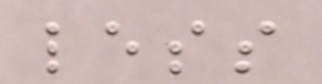less
